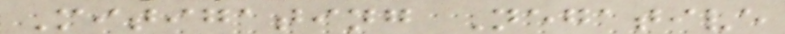Mitigating Negative
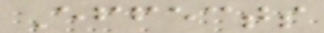Effects
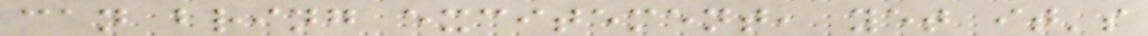can bring excitement, yet it's
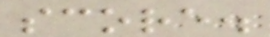score.
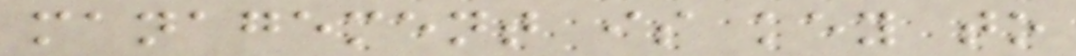management is key to
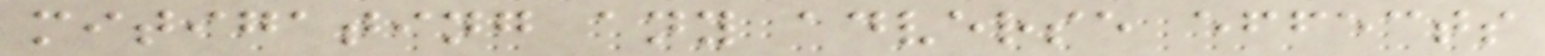mitigating any adverse effects
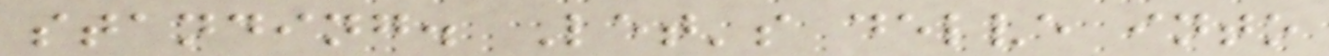standing. Let's delve into
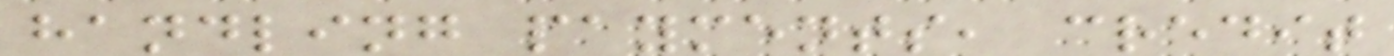handling payments, credit
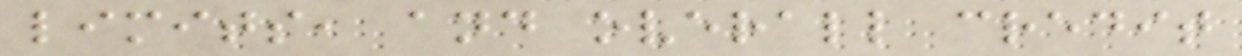limits, and overall credit
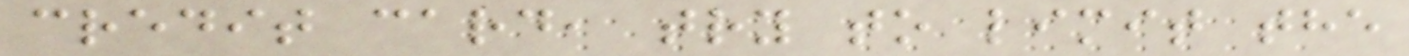credit card, try to limit the
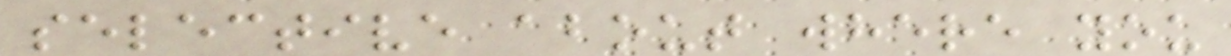selective about where you
